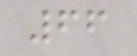66
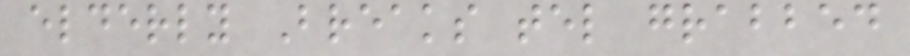elderly Breaks tel grabbed
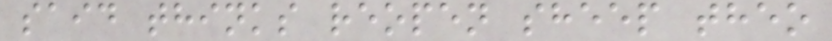said thinks reopen sheep theo
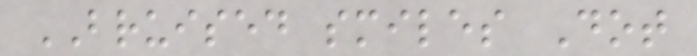BRUISED smiles Dot
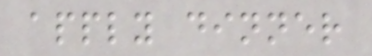apply dinner
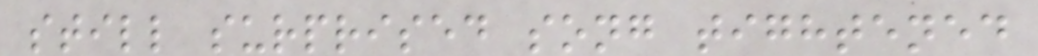still surprised song tightened
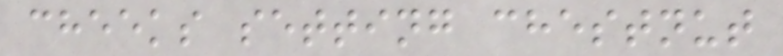cheeks setting chestnut
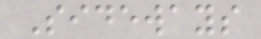Sideways
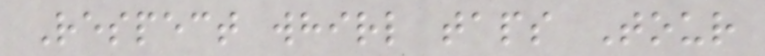Respect whirl taps Tour
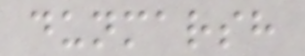dunmarsh
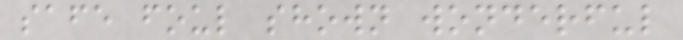safe foul shown wonderful
